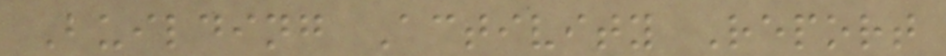Building Activity Report
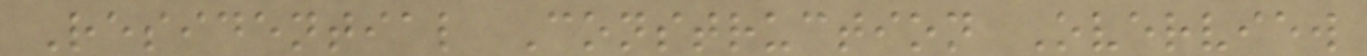Residential Construction Overview
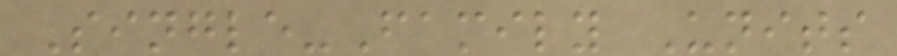Single-Family Units
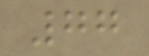77
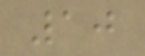10
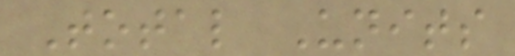Total Units
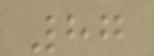87
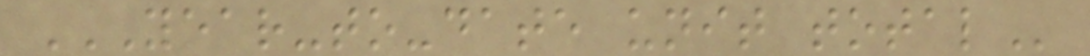YEAR-TO-DATE UNIT TOTAL
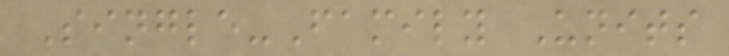Single-Family Units
